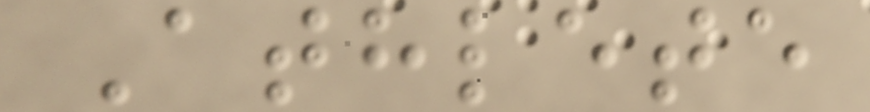Athlete
